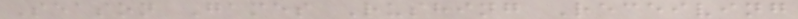Season Games Rushing Receiving
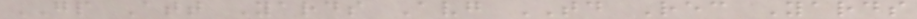GP Att Yards Avg TD Rec Yards
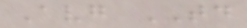Avg TD
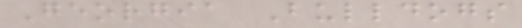Georgia Bulldogs
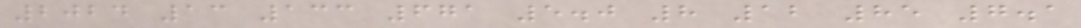2024 13 133 671 5.0 8 12 85 7.1
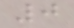0
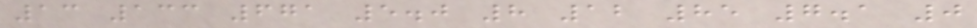13 133 671 5.0 8 12 85 7.1 0
